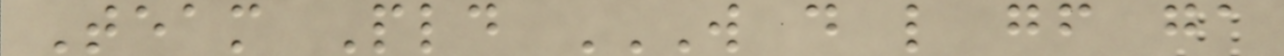Team Pld W D L GF GA
